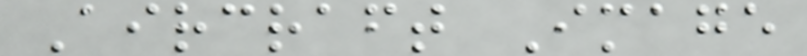Aircraft Image
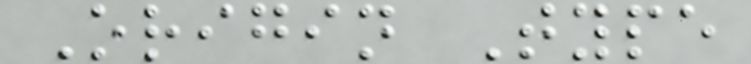Origin Type
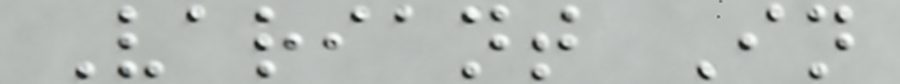Variant In
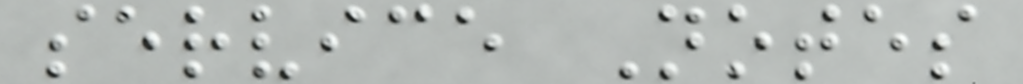service Notes
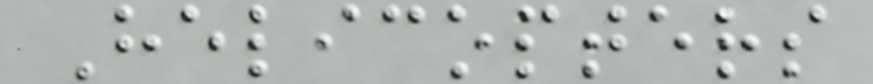Helicopters
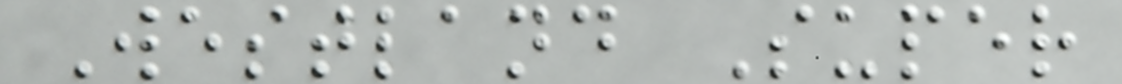Westland Super
